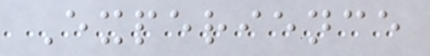Experience
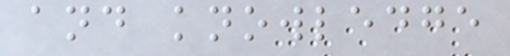and knowledge
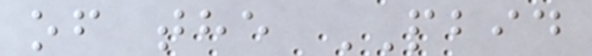of the PBID
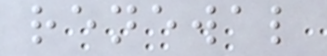renewal
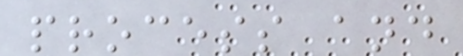process and
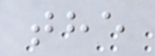the
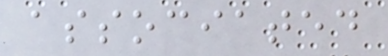associated
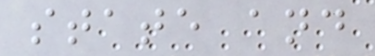state and
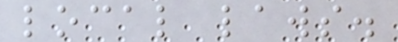local laws.
